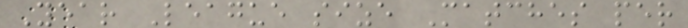Year League size Matches per
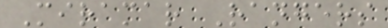Miramar Rangers
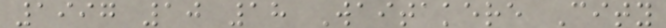1997 10 18 Waitakere City
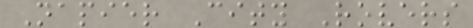Napier City Rovers
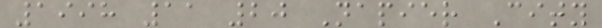1998 11 20 Napier City
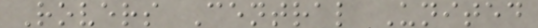Rovers Central United
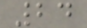24
